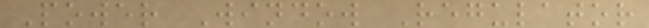Power Window Regulator
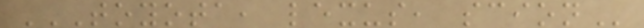TOYOTA, LEXUS, SCION
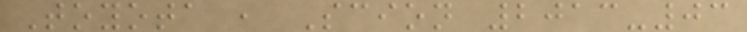Toyota , Scion 2013-03
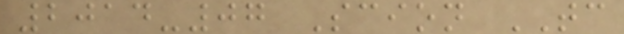2014-07 Scion TC
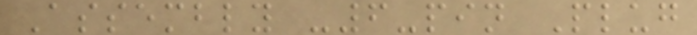Assembly -6-pin Plug
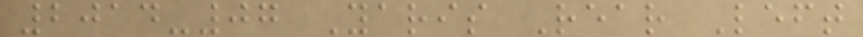2014-07 Yaris Rear Left
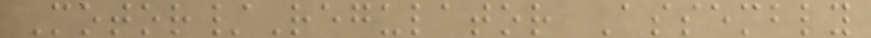Motor/Regulator Assembly
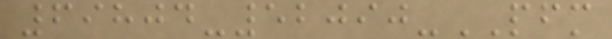69804-52090-PFM
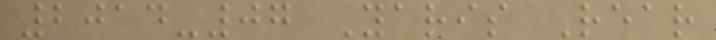2014-07 Yaris Rear
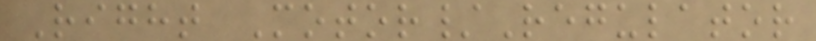Right Motor/Regulator
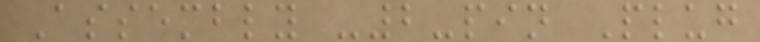Assembly -2-pin Plug
